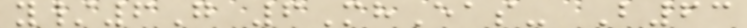y/6G 6MhEas- B63
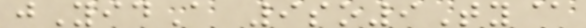jYidA 9so9Ty@
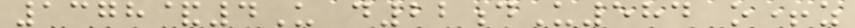1378&4U d22dU584 o+z
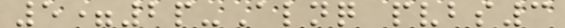5=2p-Alnq pvbs3
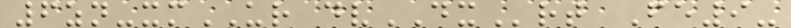6zn-xmUR dvDXrt Fe9-
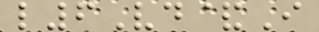l6Vd&I
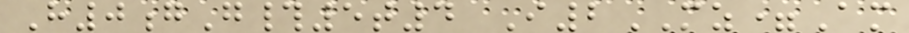H0gG#5t4 I2MZ=Am
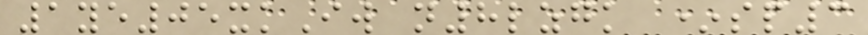1ye05xkIw n8lzgk *sp3
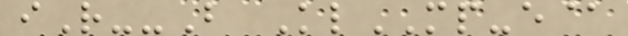iR--B KlMP-e@
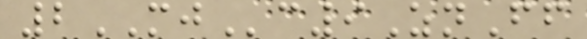2MJc9ZnFf
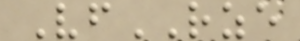VfRZE
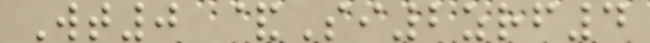Wt0 &Si2zrf4
